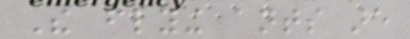The flying ants are
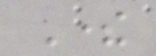There
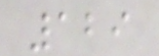129
